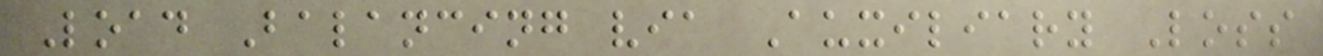Load Balancing via Auxiliary Loss
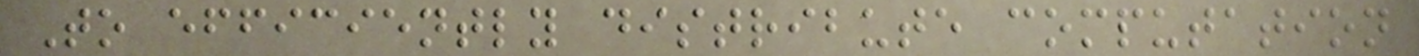To efficiently distribute computation
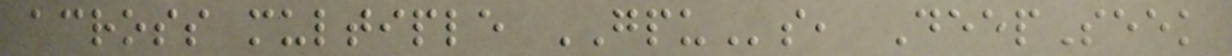across multiple GPUs, DeepSeek
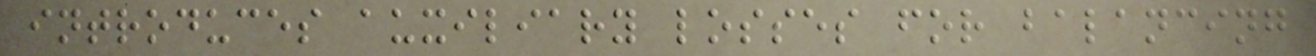introduces auxiliary losses for balancing
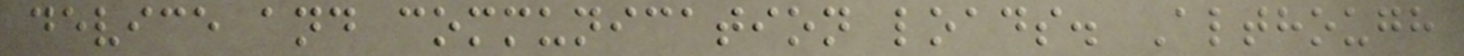device and communication loads. Although
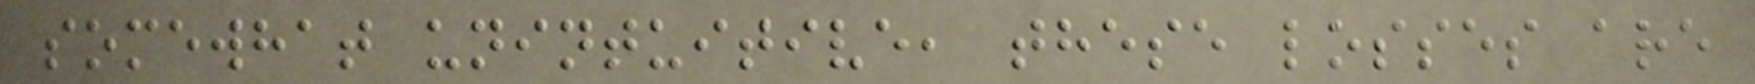somewhat unintuitive, these losses are
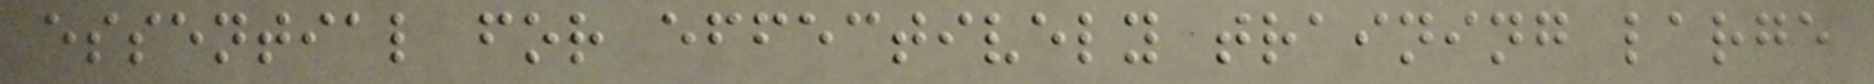essential for effectively training large
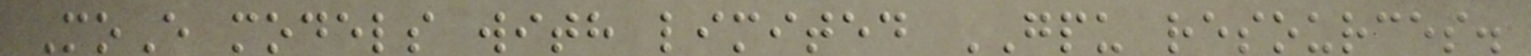MoE models with limited GPU resources.
